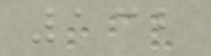132
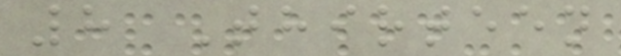8 Thirteen
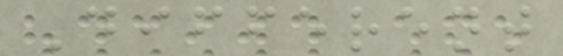Different
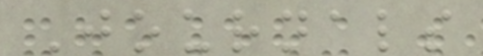Journals
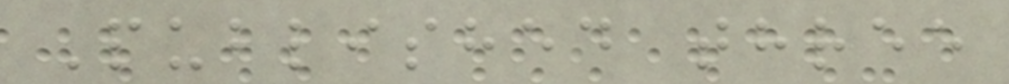Published three
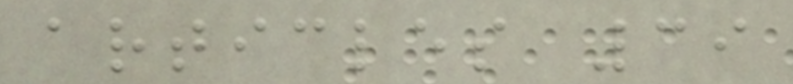articles 39
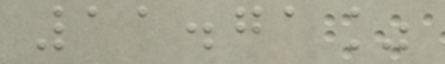11.71%
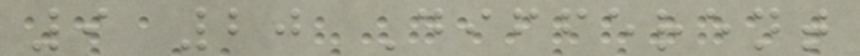9 20 Different
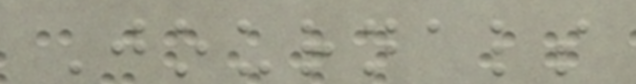Journals
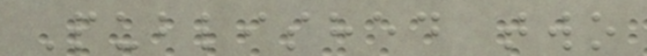Published two
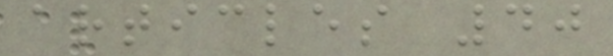articles 40
